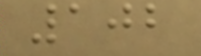102
